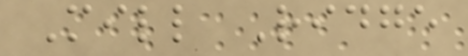Mill Ridge
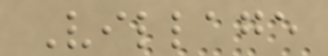Village
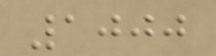1000
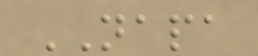NAPA
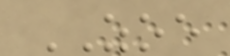ZOE
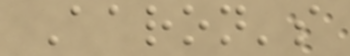Aaron's
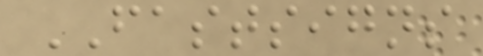FASTSIGNS
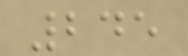245
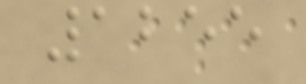1255
